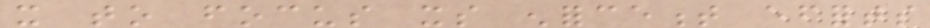it to focus its enforcement efforts
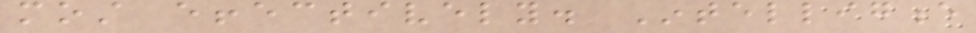most effectively. Intelligence
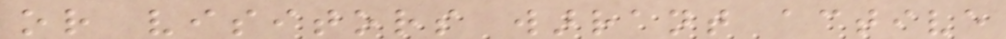or visitors warrant active
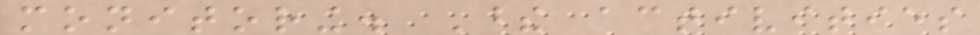monitoring. These activities
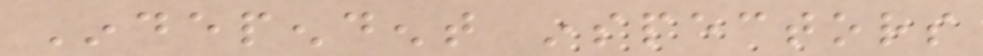Independent inspectors
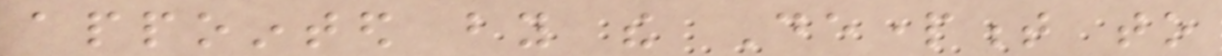appointed by the Department to
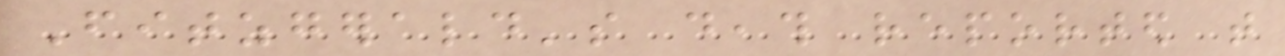Fitzgerald's death reported that
